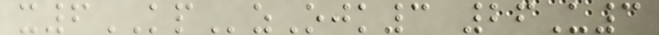x6KPzOjk3 26U3
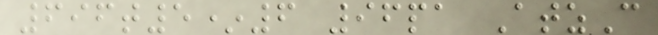696t5*6 96pa AtzC
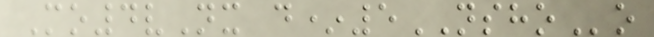Mo4vNx d*5NSHOo
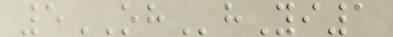5OHhYi1
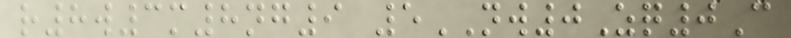r8w3m8ng9 5NW0Zq0C
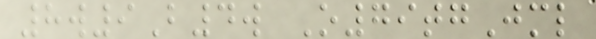8w9B4w O79tgJml
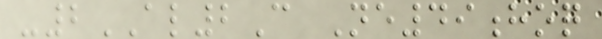-2AL2C Ne49hoq
